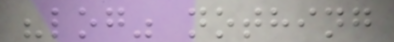"log" nothing
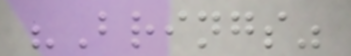"Brings"
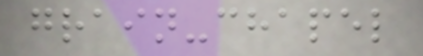grain-chapel
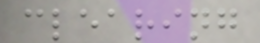clearing
